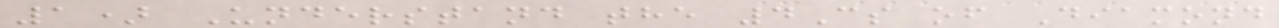1) Understand the 4Cs of Diamond
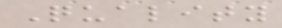Quality
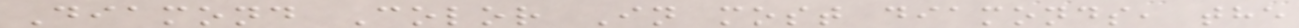Diamond Color In most diamonds, the
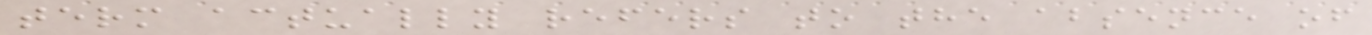term actually refers to the absence of
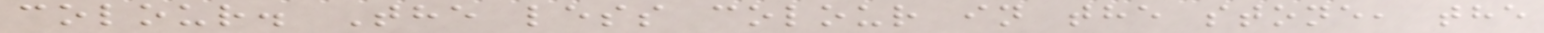colour. The less colour in the stone, the
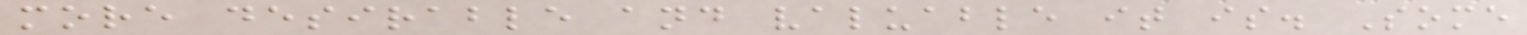more desirable and valuable it is. Some
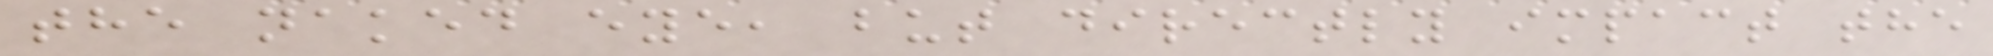the naked eye, but directly impact the
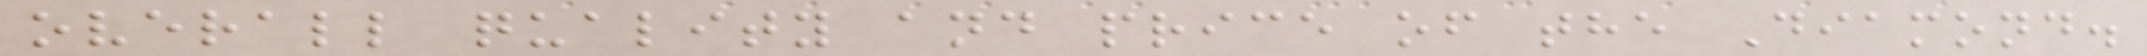overall quality and price of the Diamond.
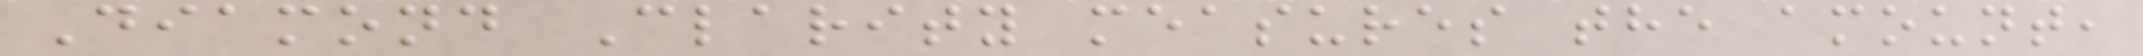Diamond Clarity measures the amount,
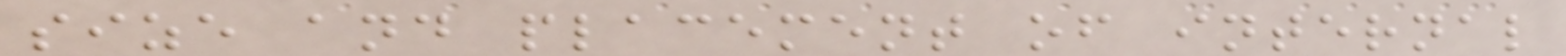size and placement of internal
